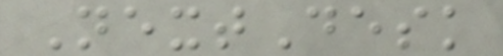NextDesk
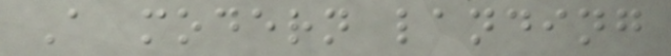A modern landing
